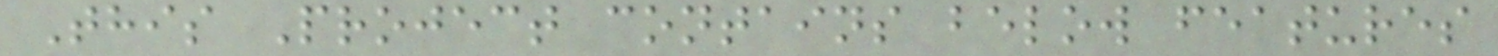This Project contains below features
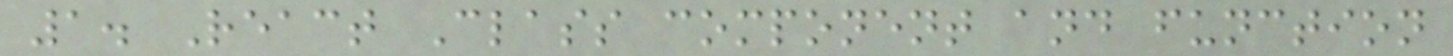1. React Class component and function
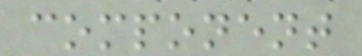component
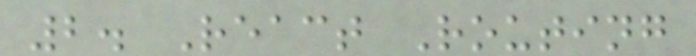2. React Routing
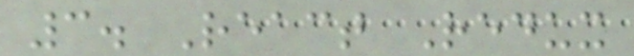3. React Redux
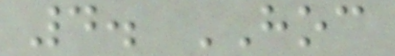4. HOC
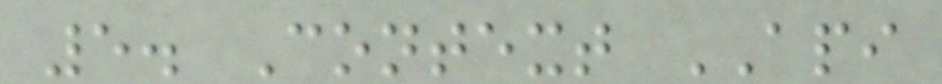5. Context API
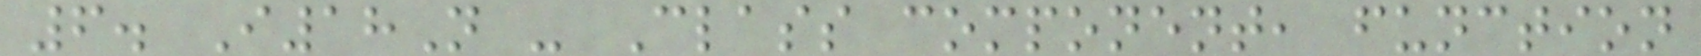6. I18N - Class component, function
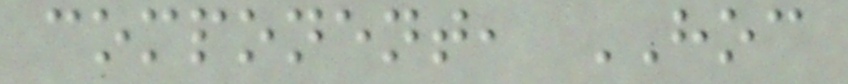component, HOC
